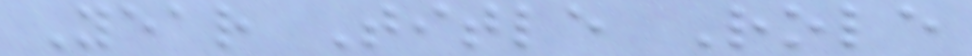Year Title Role
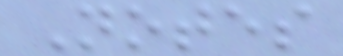Notes
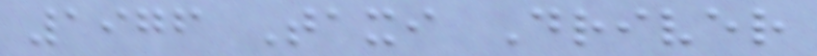1976 Taxi Driver
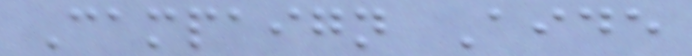Campaign Aide
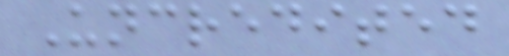Uncredited
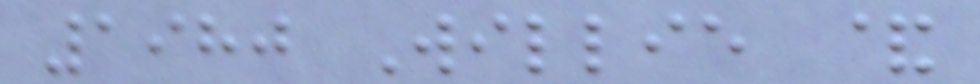1980 Willie &
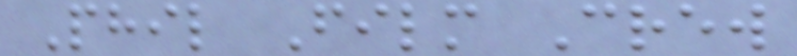Phil Film Crew
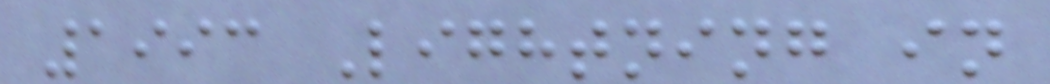1993 Lightning in
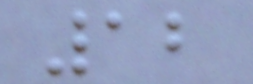12
